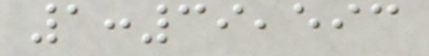1:39,593
